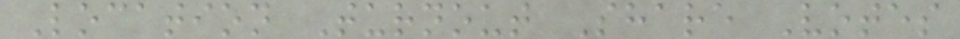Location Turnout Share Votes
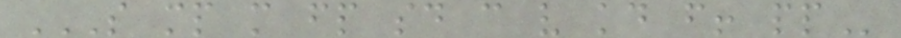S MP M FP SD C V KD F! PP
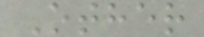Other
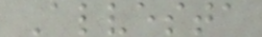Alvesta
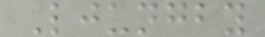Ljungby
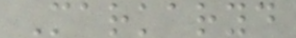Markaryd
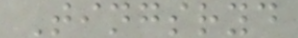Tingsryd
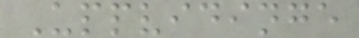Uppvidinge
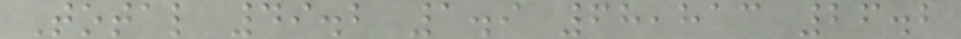Total 49.2 1.9 68,813 26.2
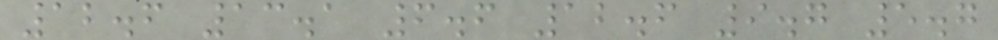12.6 13.1 6.6 12.6 9.7 5.7
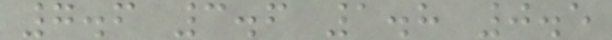7.6 3.6 1.8 0.5
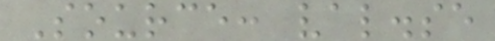Source: val.se
